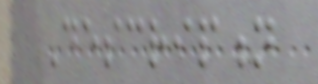Description
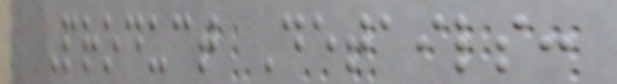Product Details:
